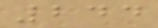244
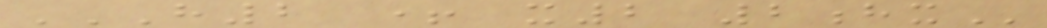H2 + X2 2HX
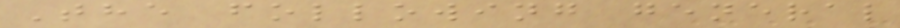The following general
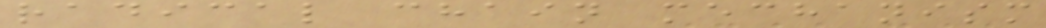radical chain mechanism
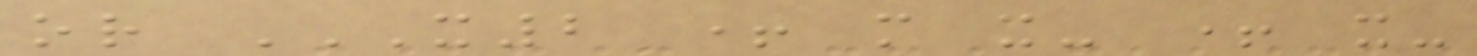or X2 + M X- + X-
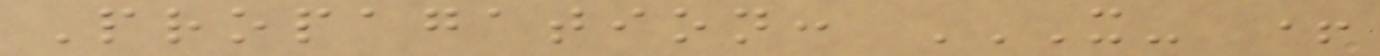Propagation: X- +
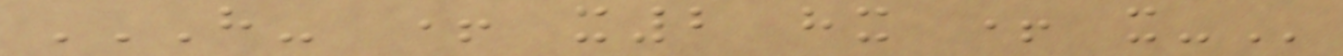H- + X2 HX + X-
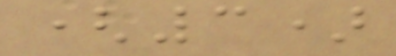(3)
